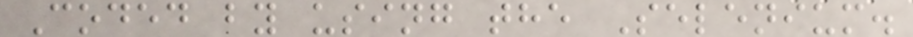Coded by using the Selenium.
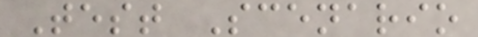Test Scenario
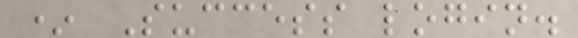* Success login.
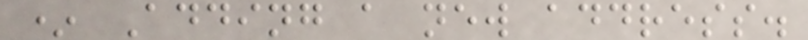* Adding a new address.
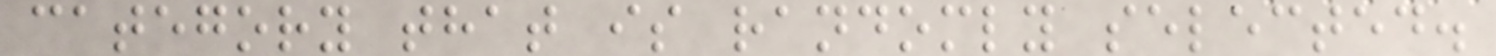category that is randomly selected.
